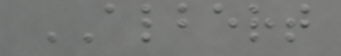ALBERT
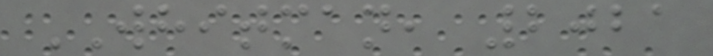WHITMAN, 2021
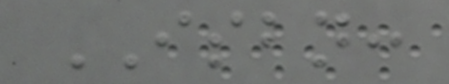ISBN:
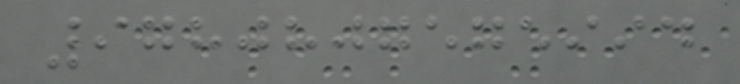9780807575994
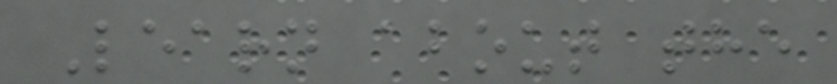Learn about the
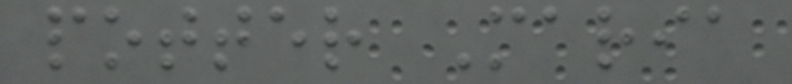potter Maria
